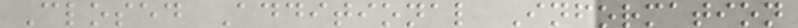Closed Additional Information
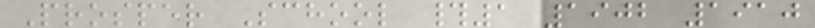Prosper School #1 1902 1910
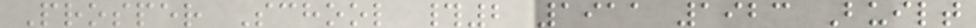Prosper School #2 1911 1923 Built
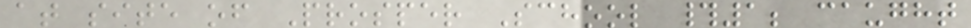at site of Prosper School #1; caught
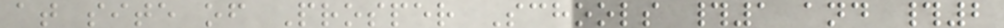at site of Prosper Schools #1 and #2
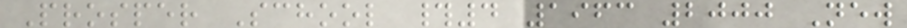Prosper School #4 1963 2000 New
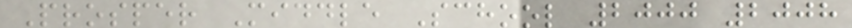Prosper Middle School 2000 2008
